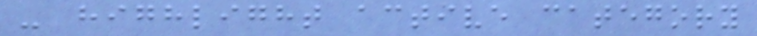- highlight active category
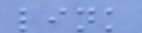link
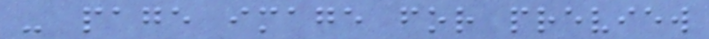- page image for preview
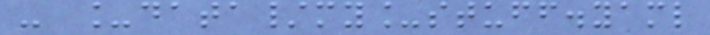- _data/my_stuff.yaml
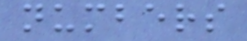numbers
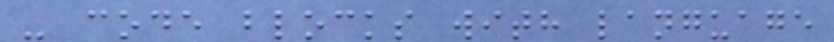- code blocks with language
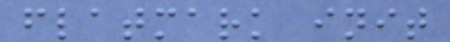flatmark init
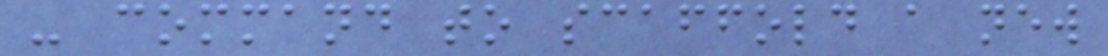- command to scaffold a new
